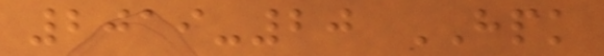2019-20 HPK
